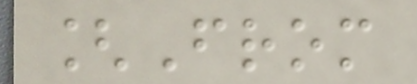[From
